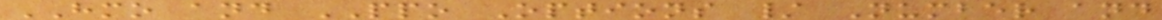HMO and PPO Options / Number and
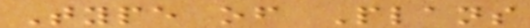Type of Plans
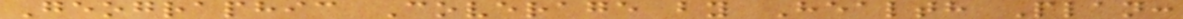Geographic Coverage by Health Plan:
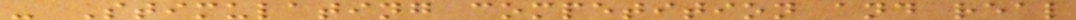- Stimulating competition and real
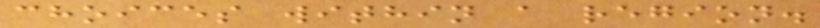choices within a region.
